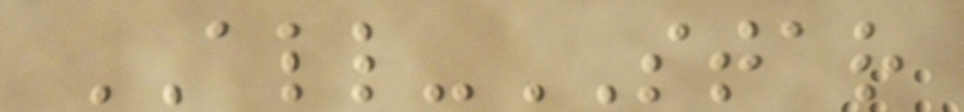ALL-STAR
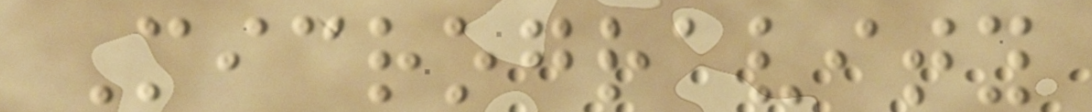Microgravity
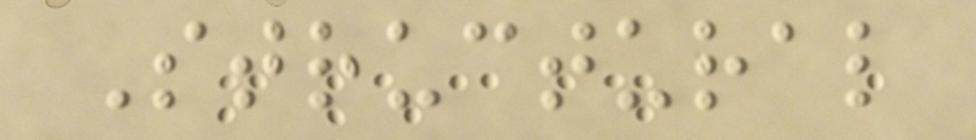Structural
